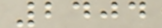2404
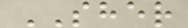SHER
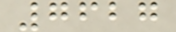7627
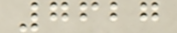7627
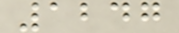1247
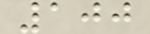100
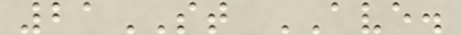21ST AVE.
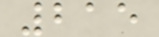215
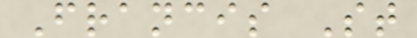Francis St
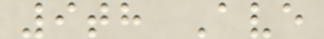9th Ave
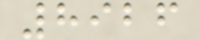8926
